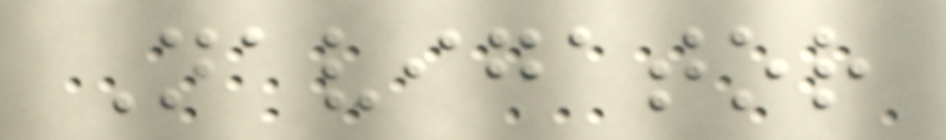Navigator
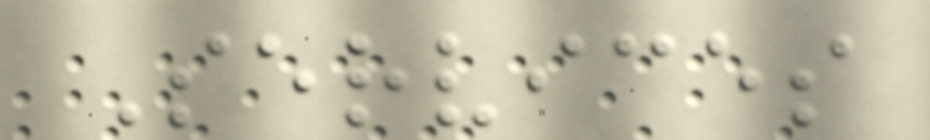Services
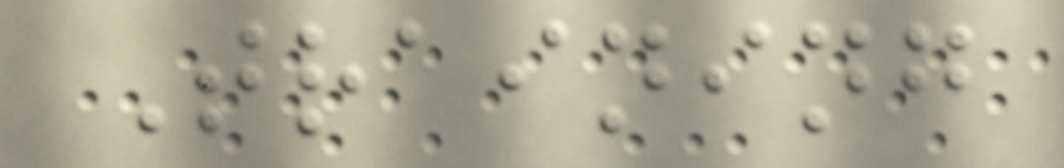Training
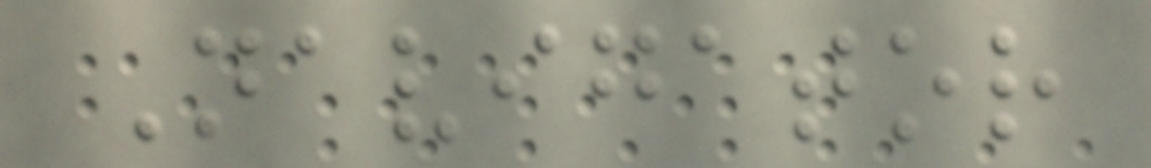Navigator
